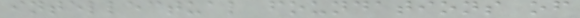intellectual foundations of
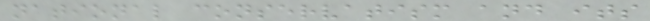national conservatism and its
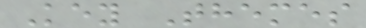Key Themes
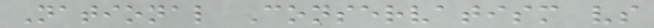National Conservatism vs
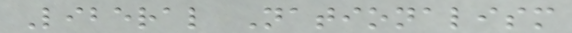Liberal Nationalism
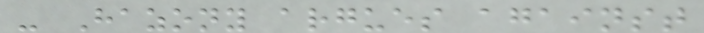- Hazony argues against
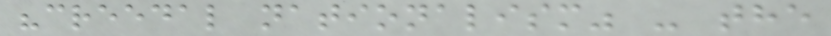"creedal nationalism" - the
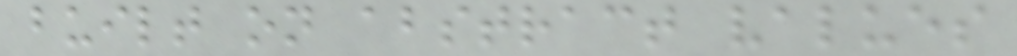built on abstract values
